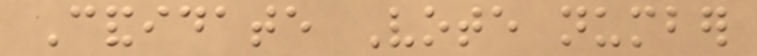Candidate Vote number
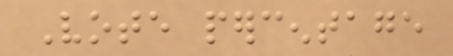Vote percentage
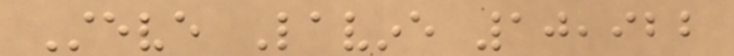Steve Lavine 10,922
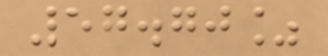57.70%
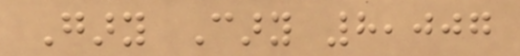Gary Cary 8,007
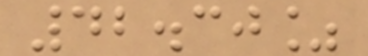42.30%
